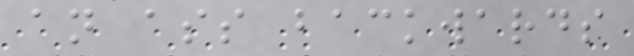an ass backwards
